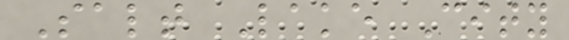Salt Lake City
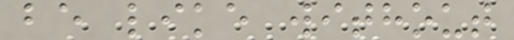be like without
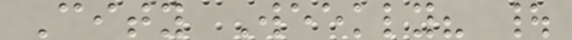City Weekly? |
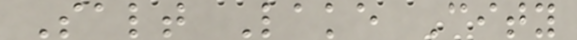Salt Lake City
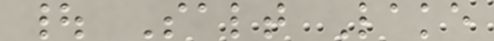| Salt Lake
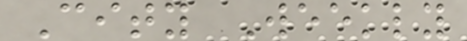City Weekly
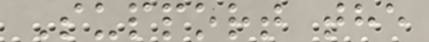Support the
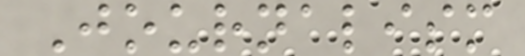Journalism
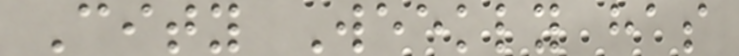City Weekly has
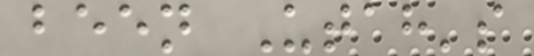been Utah's
